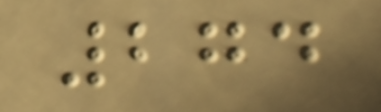274
